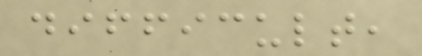difficult,
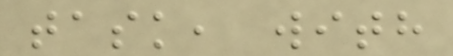task, with
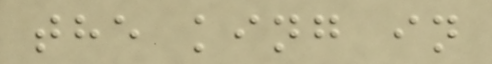the king in
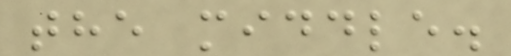the middle.
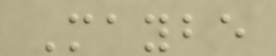Maybe
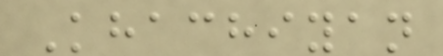Khachiyan
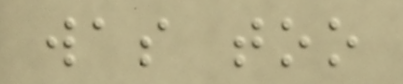was too
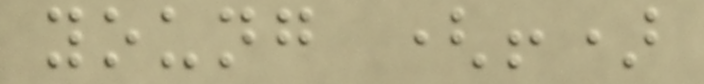young (!)
